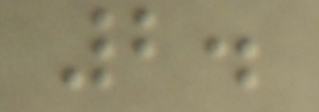2.
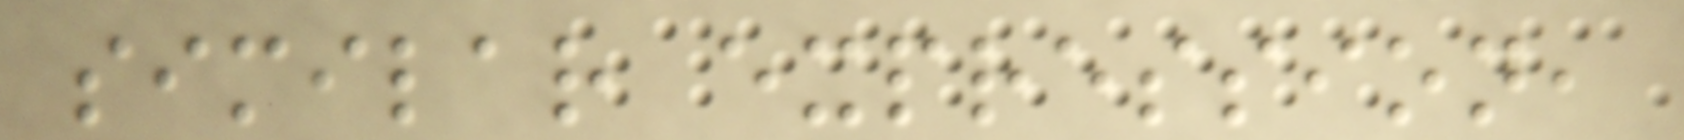similar expression,
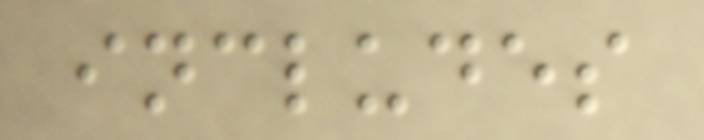includes
